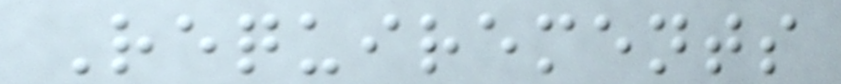Requirements
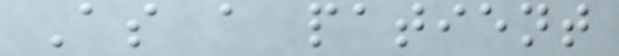As a patient
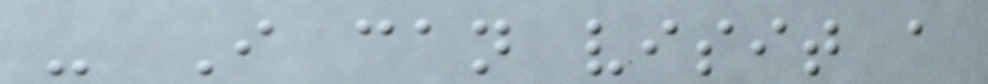- I can visit a
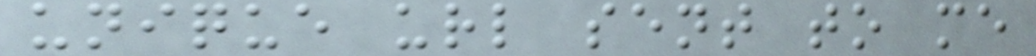unique url sent to me
